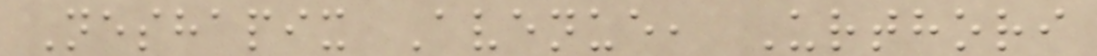Neshapix Avenue, Urthori
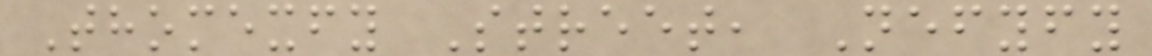Thomexfy Street, Nefyfy
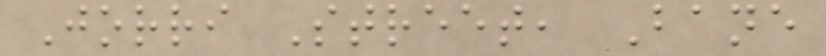Jorri Street, Bane
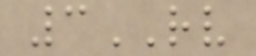3RV
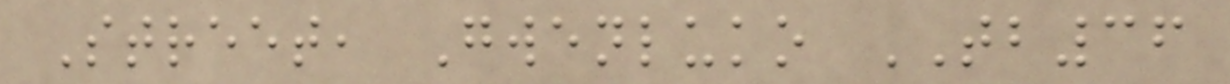Street, Gwenluko TB36
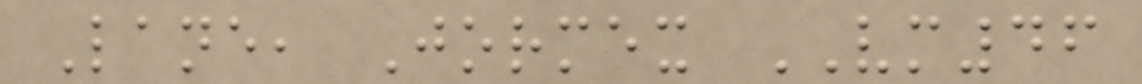Lane, Jormex VM46
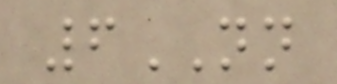6NN
